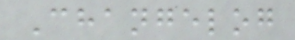Changelog
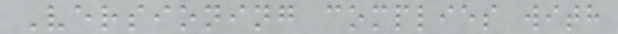Versioning complies with
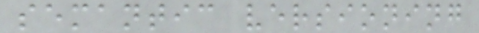semantic versioning
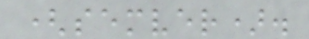(semver).
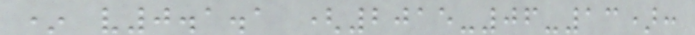* v0.1.1 (2015-06-13):
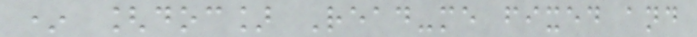* [doc] Read-me fixed and
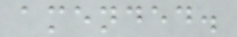amended.
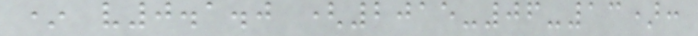* v0.1.0 (2015-06-13):
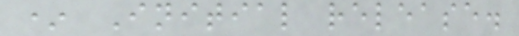* Initial release.
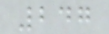247
